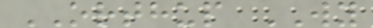ORTHUP WY
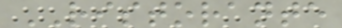RISTORANTE
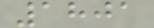1801
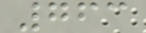763
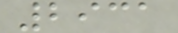2931
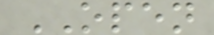OPEN
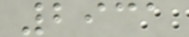2931
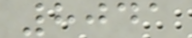8041
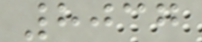8037
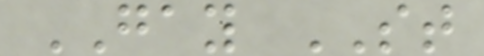GAY ST
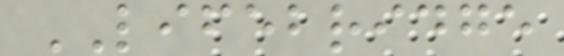LIFEBRIDGE
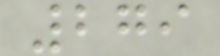279
